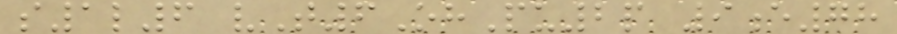s1l6 vT6OhPu2p 9e78
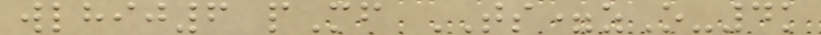wlhij6 pMf TS=zO-4k
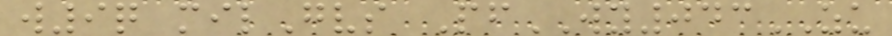w9q milGvs PfWY043ZU
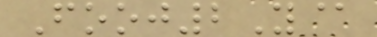Fooj2Y@
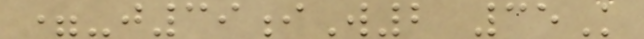=-j39iW2 35K
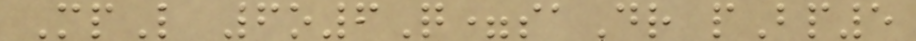MpL 6o6Q=saDr pBp5
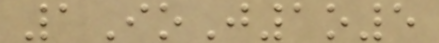1IoJ1o5
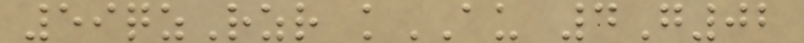59qzRzr kAU 4G02
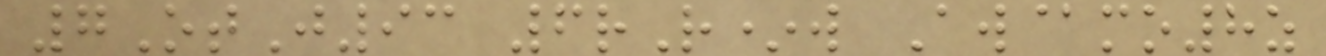7OtJ93 6rR*w Aw@mo8z
